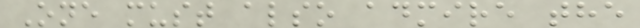One must also admire the
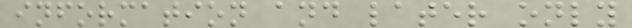information and later only
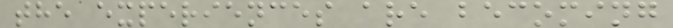the experiences are becoming
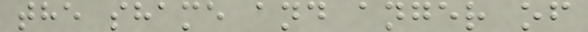the shame and anger of
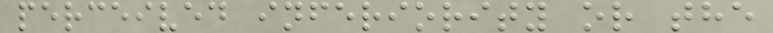perceived inferiority or the
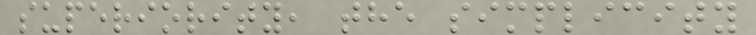superiority, the simplicity
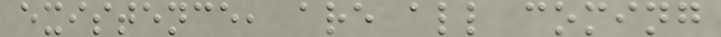existence, are all coming
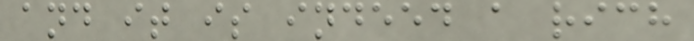and it is indeed a rich
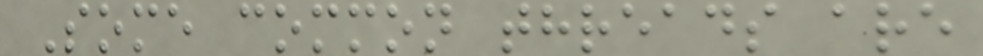Some common threads are
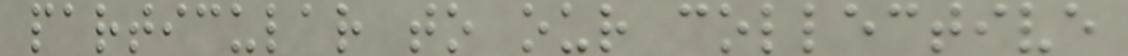particular to our collective
